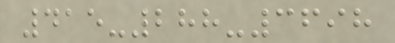415-288-3698
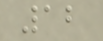12
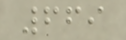669
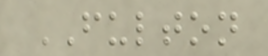FULTON
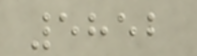5852
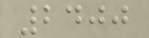2400
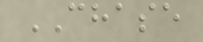CHASE
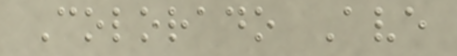Colorado Ave
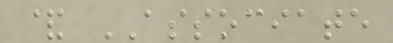& ASSOCIATE
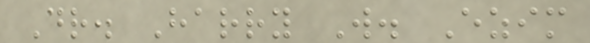Dr. Harry W. Ezim
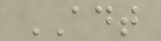ADT
